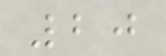20
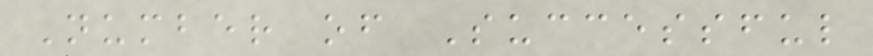Number of Successful
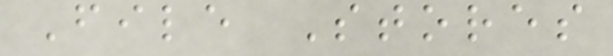File Stores
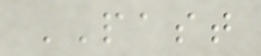PAST
